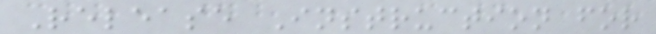Release Instruction for
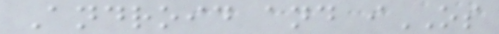Android and iOS
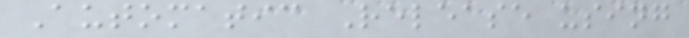Automatic Release using
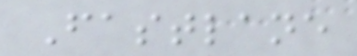Fastlane
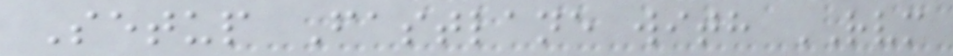Setup Fastlane with RVM
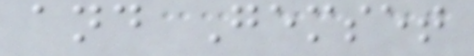and Gemset
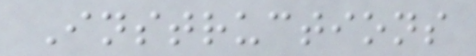Instructions
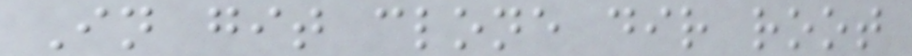In git clone dir root
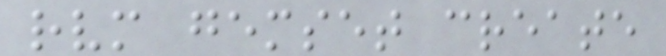rvm gemset create
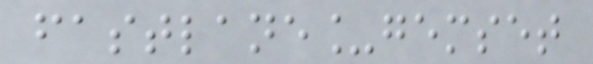fastlane_gemset
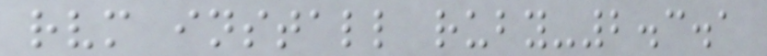rvm install ruby-2.3.1
